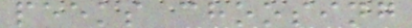peeks choosing
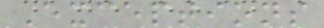Exceptions
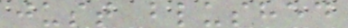just blushed
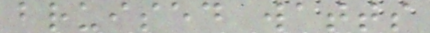bruised watts
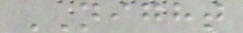NIGHT
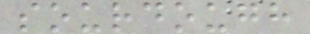sourdough
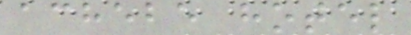achebe hotel
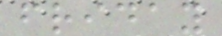friday
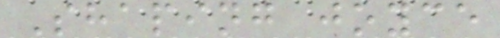Shaping joyce
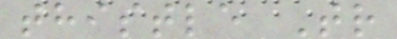thistle Tr
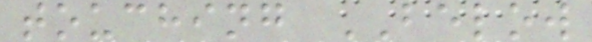touching BELOW
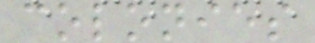colonies
